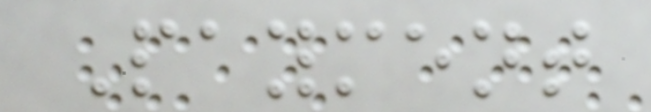Payment
